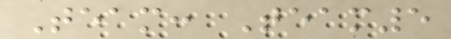Team: Team5
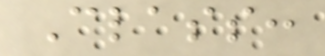Class:
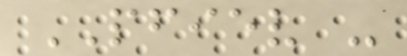PFIEV -
